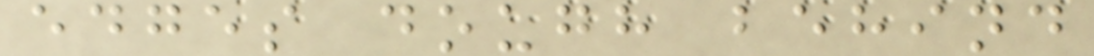edges dough behind
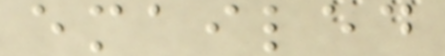emailed
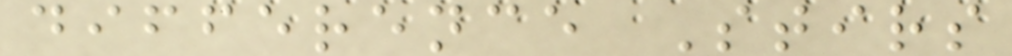difference Stirs
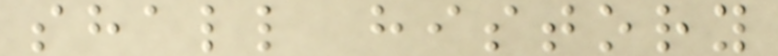shall history
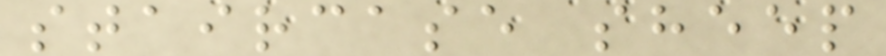staircase sheep
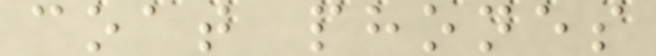coat phones
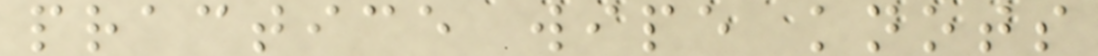practice wipe knots
